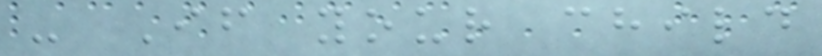- If your child
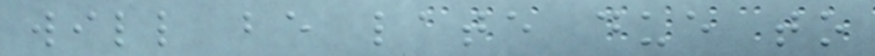will be late due to
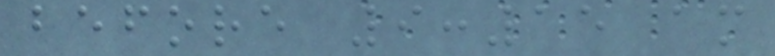before 9:15 am
